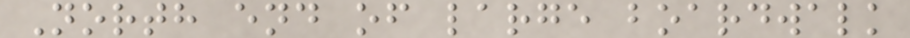North end of large boardwalk
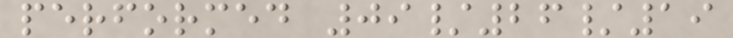performed 09/26/19
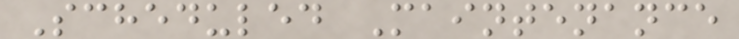Scheduled Maintenance
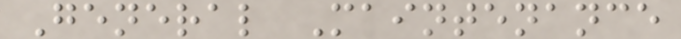General Maintenance
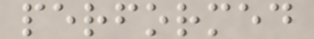performed
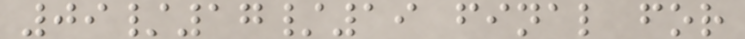09/17/19 final for
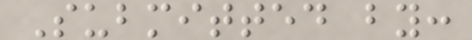Submitted by:
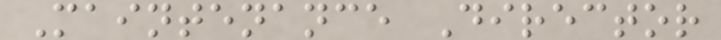Maintenance Director
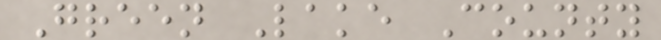Green Lake County
